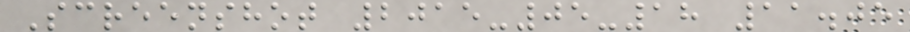Screenshot 2015-05-18 11.05
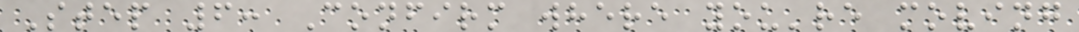Step 6: Confirm where you're moving
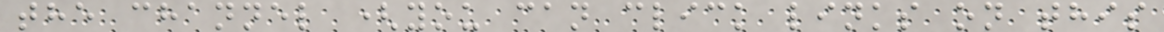the channel (you can click links on this
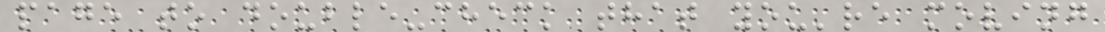page to double-check that you're moving
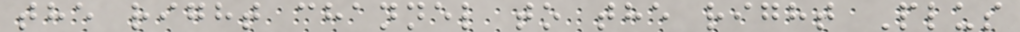the right channel to the right Plus
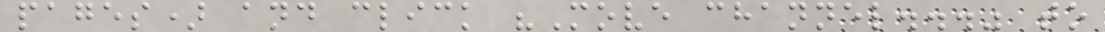pages) and click "Move channel..." to
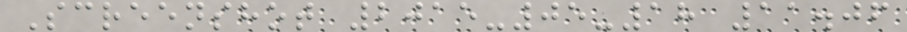Screenshot 2015-05-18 11.06
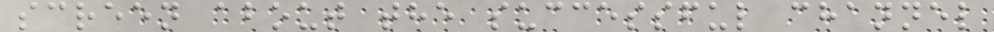screen about the successful channel
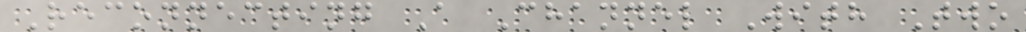Reconnecting A Channel With Two
